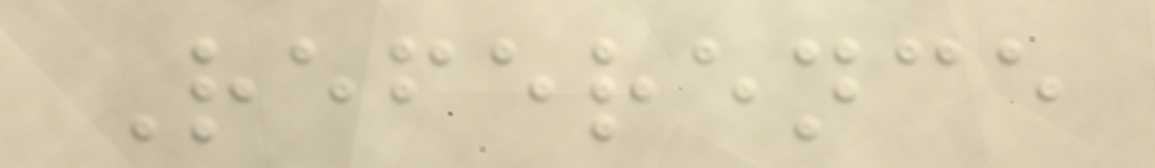Reference
